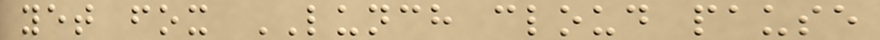yet fox LUNCH cloud pause
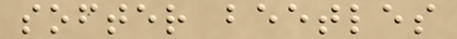softer beetles
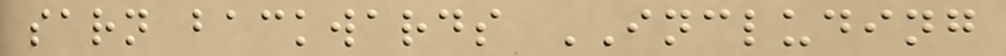sarn backwards INCLUDING
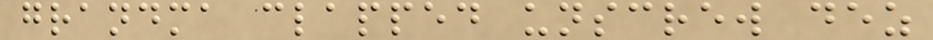grandma clapped unscrew dez
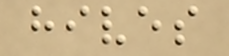hives
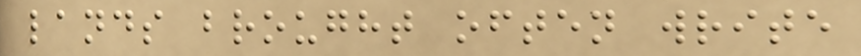lands brought often write
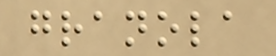granola
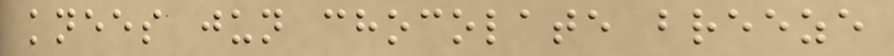knees jun chocolate breeze
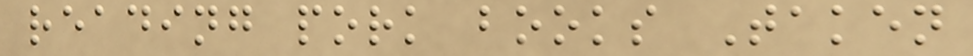reading pork books Taken
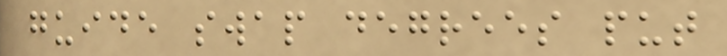guide swap degrees put
